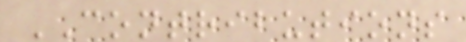CONTRIBUTIONS
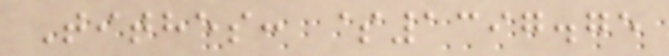Tithes: $1397.75
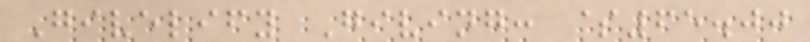Givelify Giving: $65.00
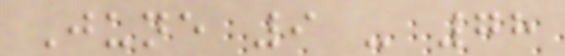June 9 - 78
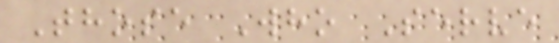Those Who Serve
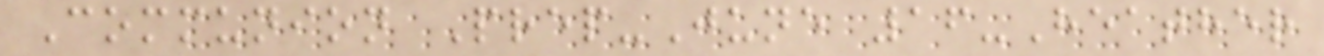Communion Prep-June 16-Heather
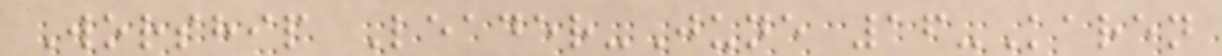Worship Leader-June 16-Karen
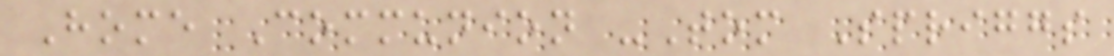Home Communion -Tom Spriggs
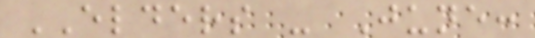ELDERS - June:
